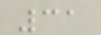31
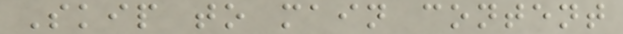Skip to main content
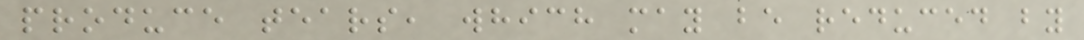produce tears, which may be reduced by
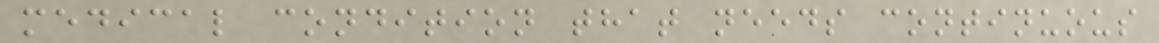medical condition that needs continuous
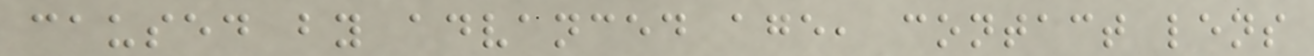caused by advanced age, contact lens
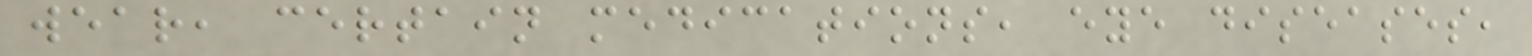wear, certain medications, eye diseases,
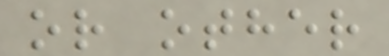or other
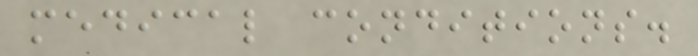medical conditions.
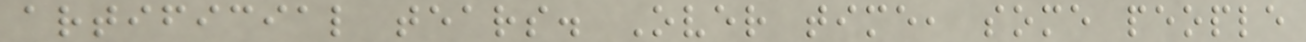artificial tears. Over time, some people
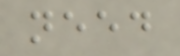need
